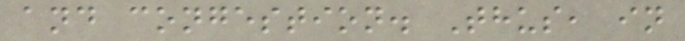and congestion. Thus, in
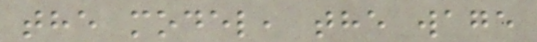the model, the wage
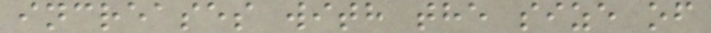increases with the size of
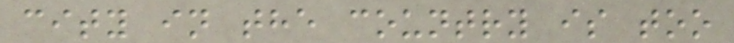city in the country is too
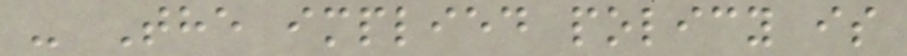- The implied policy is
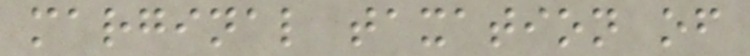marginal taxation of
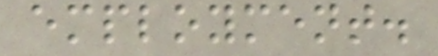employment.
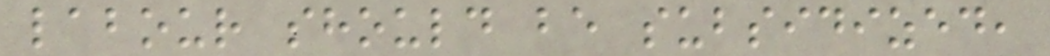labour should be subsidized,
